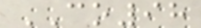CO98
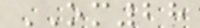OM28
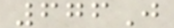676J
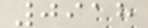0918
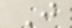J
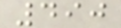490
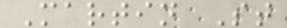Martin St
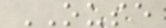OUSE
